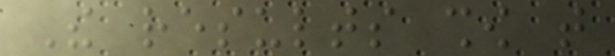The results show that
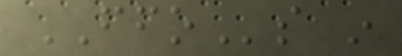FFOs in
